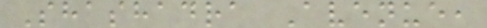Shashadra Avenue,
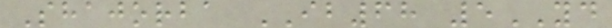Shajorba IB68 5YD
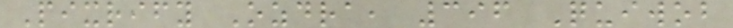Pixrify Ozdra, 396 Quiwob
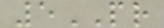5PR
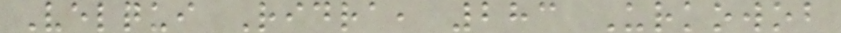Velqui Ridra, 283 Urkowob
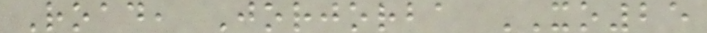Road, Jorjorba XO25
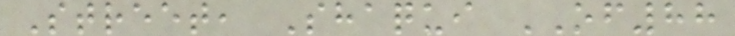Street, Shaqui OF88
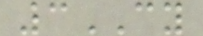3CY
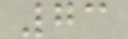73
